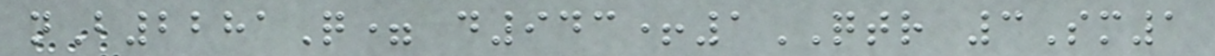nB2281Q= d943+1QTR 3Sm1
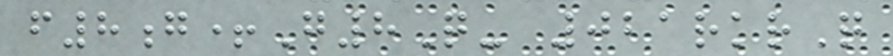f8g+G8Q- 021rkrQ
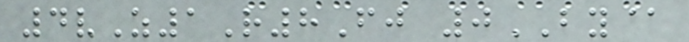4vZ1R8Fj 0BY@
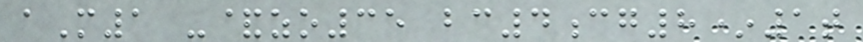aM1 -&zo35 bc4cg8*1t
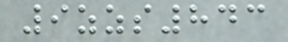9zzs843
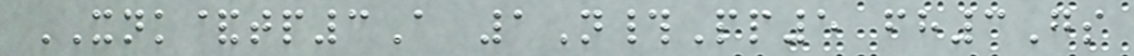XNK&tp3A 1N#Pp5 fh3Gs
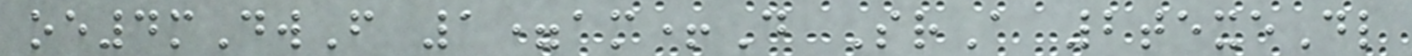oe4mDwF 1=am+D SrA 2texeDl
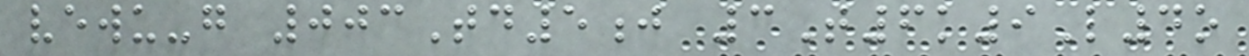vewu-g 003Td5j 3T6k9L4o
